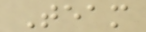Team
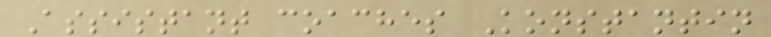Assistant coaches Konstantin
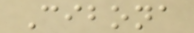Cibona
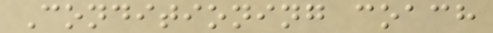Conditioning coach
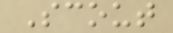Scout
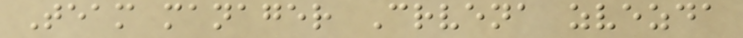Team manager Crvena zvezda
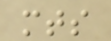mts
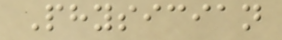Physician
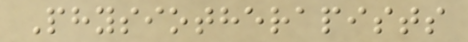Physiotherapists
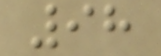98
